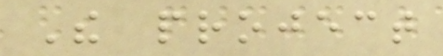The project
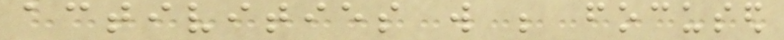activities will be focused
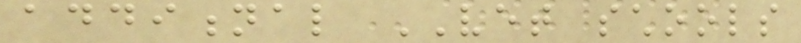additional VET schools
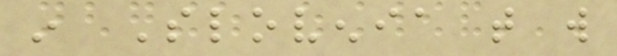in Slovenia that will
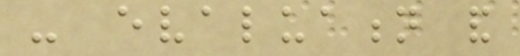- evaluation and
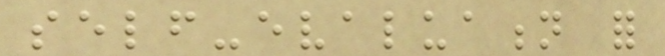self-evaluation for
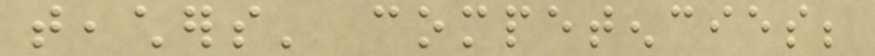teachers' competencies;
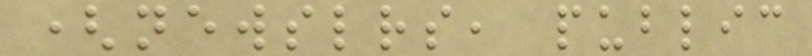(newsletters, public
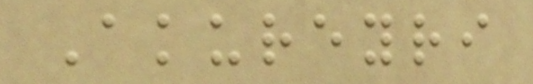Akureyri
